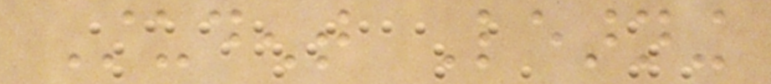Student Learning
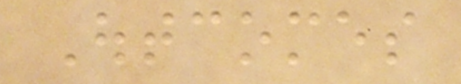Outcomes
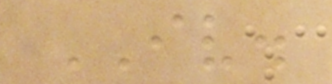IV.
